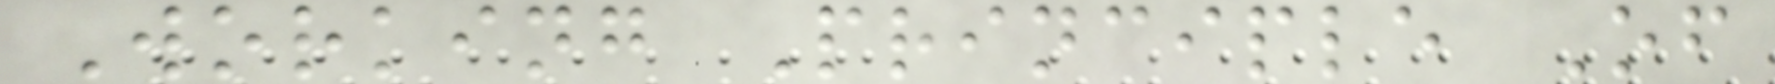Working Principle Of
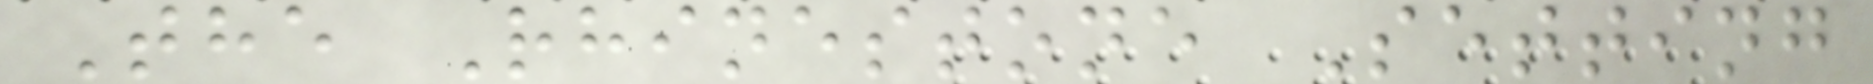The Rhinestone Setting
